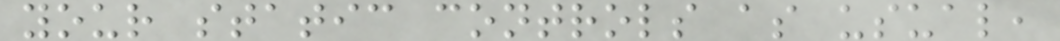your static controls as usual,
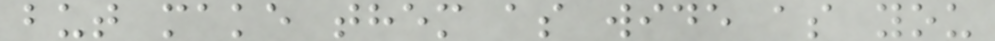but make them as wide as you
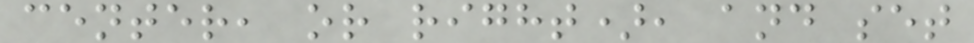center, or right), and set
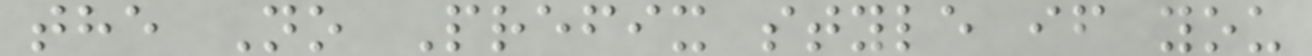the No Prefix style if you
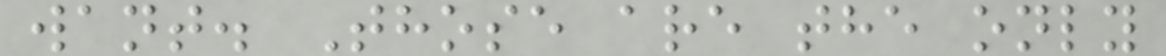want. Those are the only
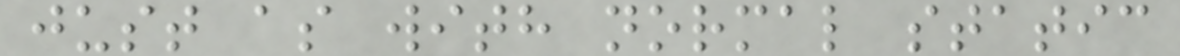just as with normal static
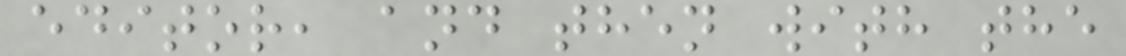editor, and then with the
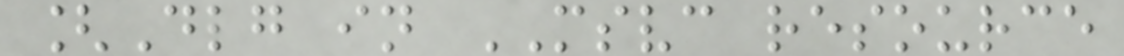[Dlg in MSVC resource
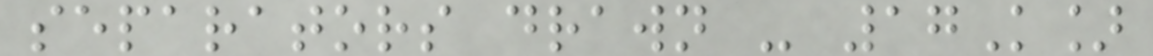separators drawn - 17K]
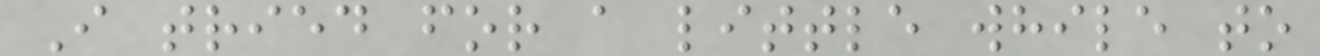I tried for a little while to
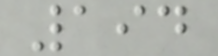194
